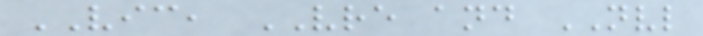VIC, VRE and NVL
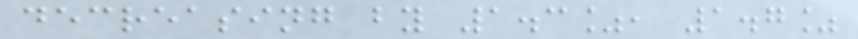decreasing by 1.3%, 1.7%
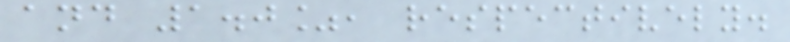and 1.0%, respectively.
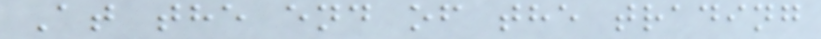At the end of the trading
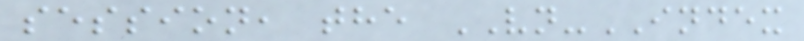session, the VN-INDEX
